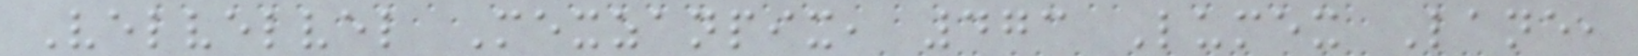Velvelvel Mexzanpix, 473 Lumex Lane,
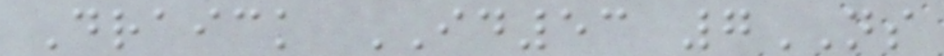Draick ID53 7NS
